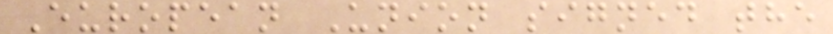European Union signed the
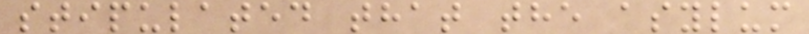stipulated that the asylum
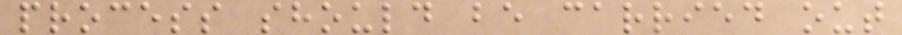process should be carried out
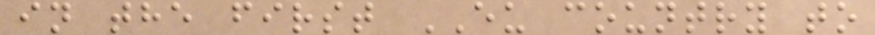in the first EU country to
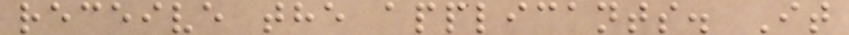receive the applicants. It
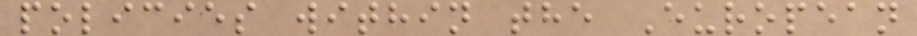policies within the European
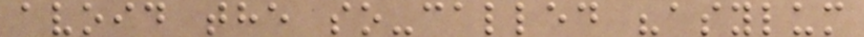avoid the so-called "asylum
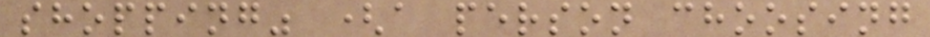shopping" (a person choosing
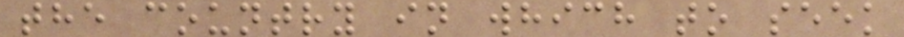the country in which to seek
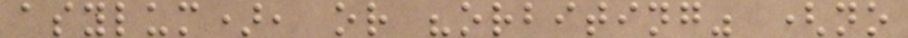asylum), or "orbiting" (no
